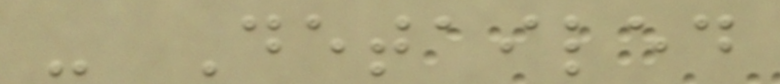- Detailed
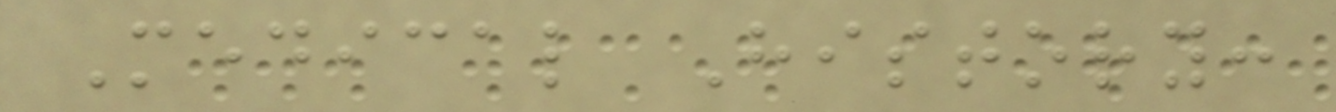Medical History:
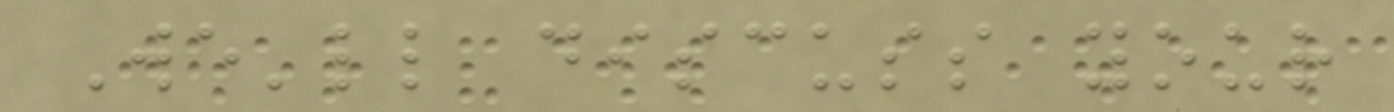We'll discuss your
